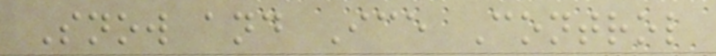Snow and Ice Control
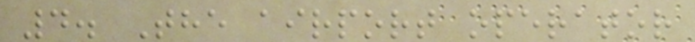4. The airport operator
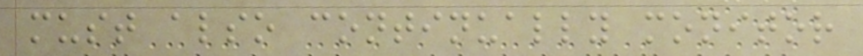must also continually monitor
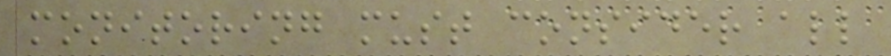monitoring must consider all
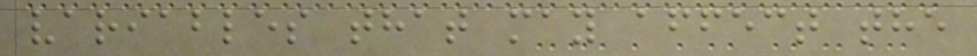variables that may affect the
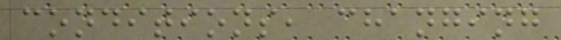conditions, changing
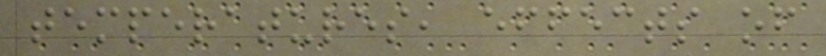temperatures, effects of
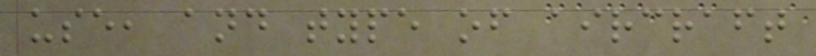use, and type of aircraft
